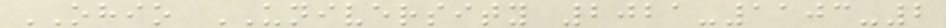OHIO UNIVERSITY 2021-1103-2
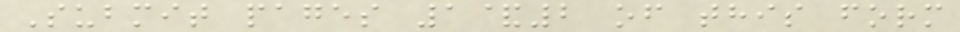Submit pages 1&2 of this form
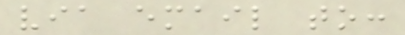via email to:
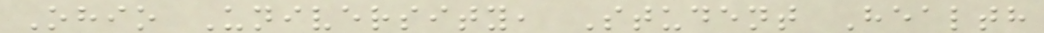Ohio University, Student Health
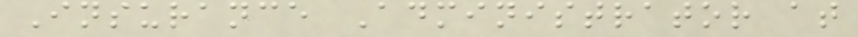Insurance Administrator at
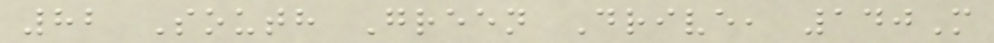82 South Green Drive, 140M
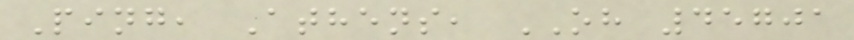Ping, Athens, OH 45701
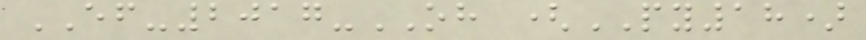EF-2017-OH (PY18)
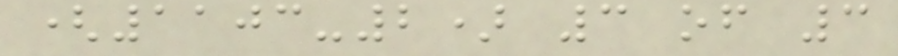(1103-2) 3 of 3
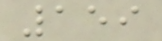159
